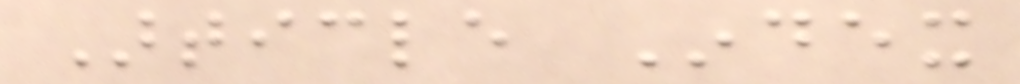Article Index
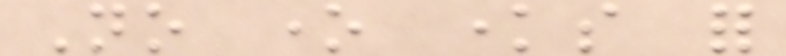No one knows for
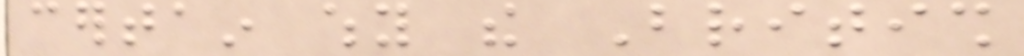certain why the British
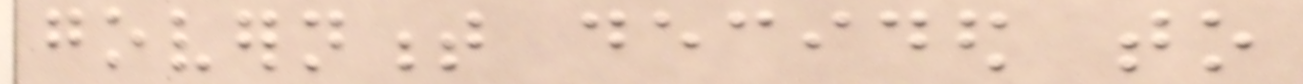government decided to
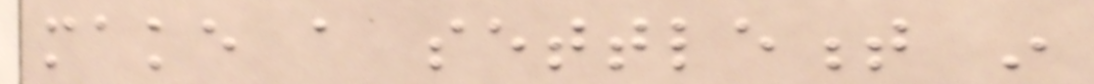make a settlement in
